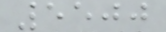5500
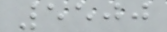5500
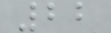22
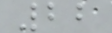22
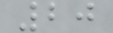20
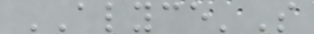ALYCE'S
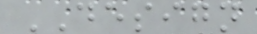DESIGN
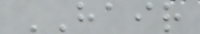HAIR
